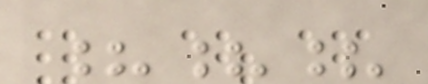???
